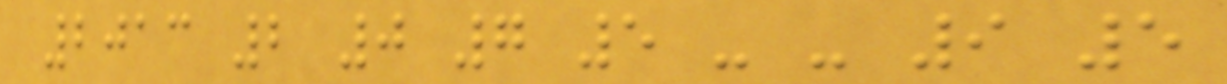2013 2 0 7 5 - - 9 5
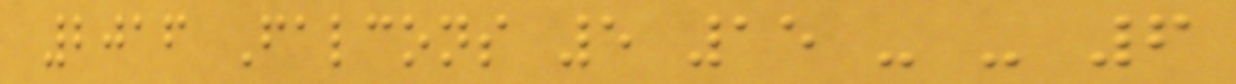2016 Falcons 5 15 - - 6
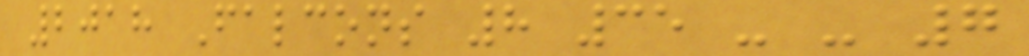2018 Falcons 8 35 - - 7
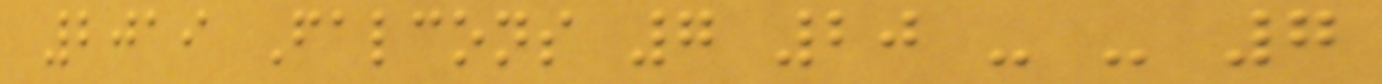2019 Falcons 7 20 - - 7
